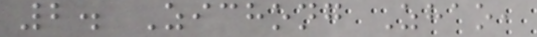2. Zichong Zhao,
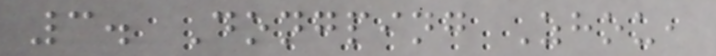3. Dongping Zhou,
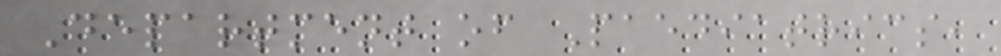Department of Paediatrics,
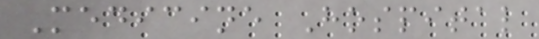Medicine Hospital
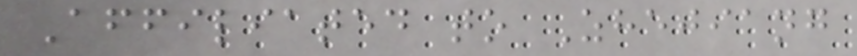Affiliated to Zhejiang
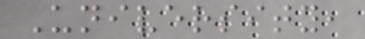University,
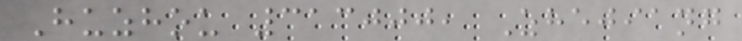Huzhou 313000, Zhejiang
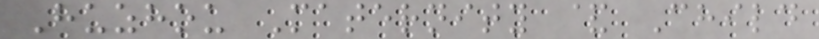Huzhou Maternity & Child
